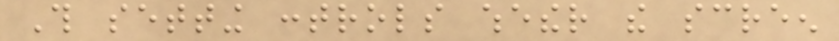This setting controls whether the screen
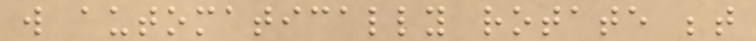will automatically rotate between
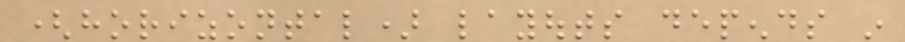(horizontal) layouts depends in
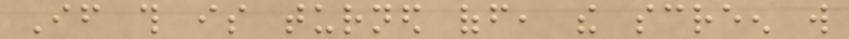If this is turned off, the screen will
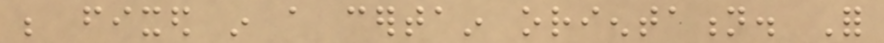be fixed in a certain orientation. For
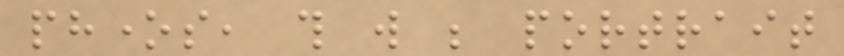phones, this will be portrait
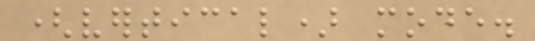(vertical) mode.
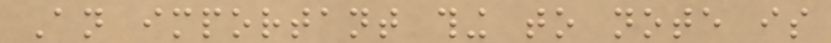An important thing to note is
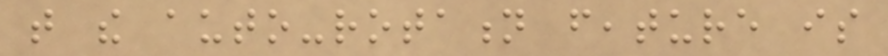that the auto-rotation feature is
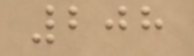208
